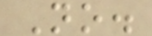No.
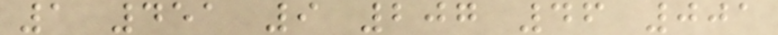1 451 9 207 46 001
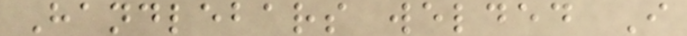Handlebars welded I
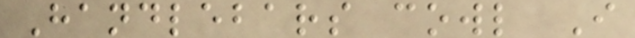Handlebars cowl I
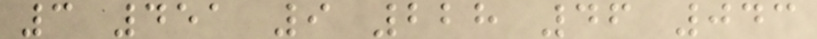3 451 9 228 46 043
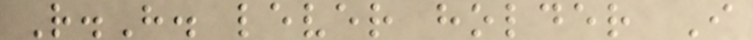R.H. lever holder I
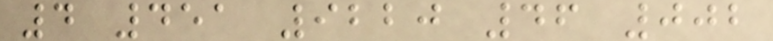4 451 9220 46 002
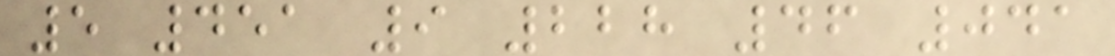5 451 9 228 46 041
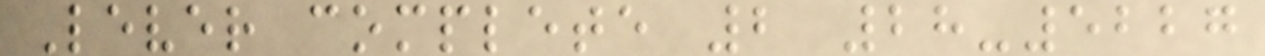Lever complete 2 28-5227
